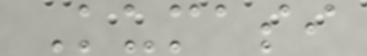Kumasi
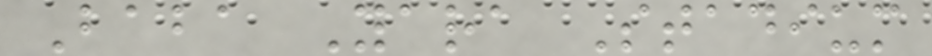Baba Yara Stadium
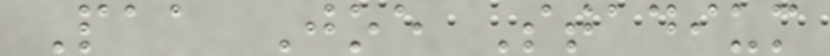Paa Joe Stadium
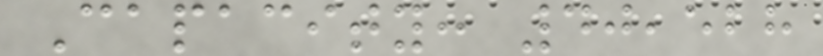Capacity: 40,528
